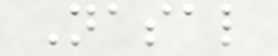Nasal
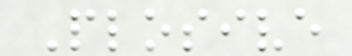Plosive
